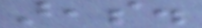areas.
